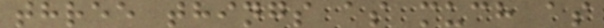three things as much as
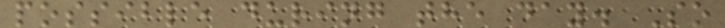possible during the day. So
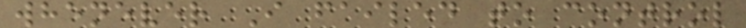whenever I failed to control
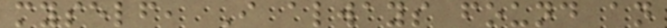myself, I always found an
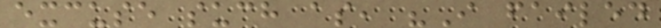excuse such as, "I failed
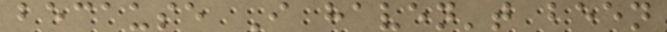because I haven't been
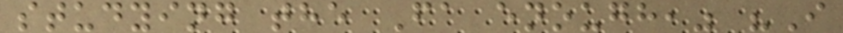studying the Fa enough," "I
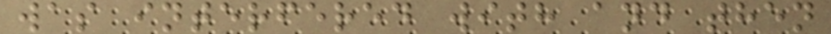was interfered with and then
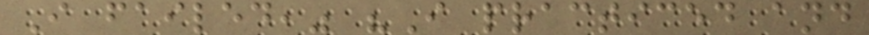I failed," "I practiced and
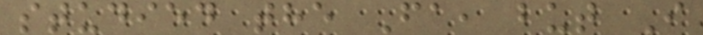studied the Fa, but I
